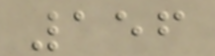156
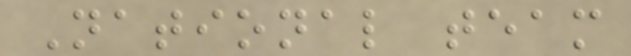National team
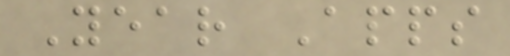Year Apps
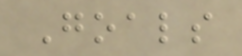Goals
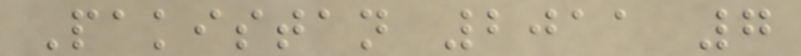Pakistan 2011 7
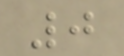0
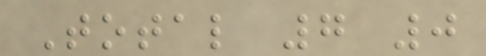Total 7 0
